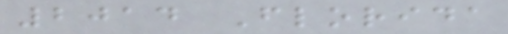2014 Florida
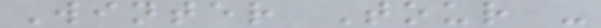Winter Tour -
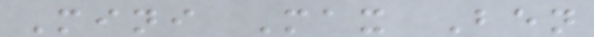Mini Max Ben
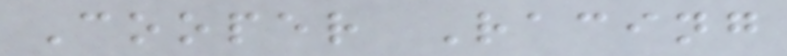Cooper Racing
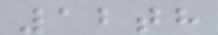12th
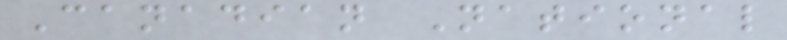Canadian National
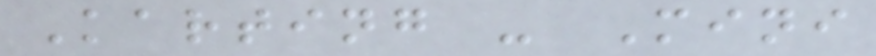Karting - Mini
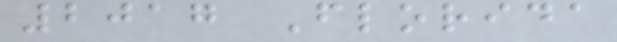2017 Florida
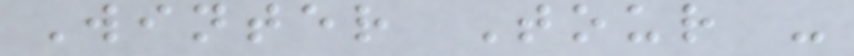Winter Tour -
